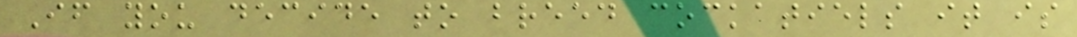If you decide to breed cockatiels it is
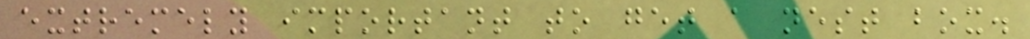extremely important to get a nest box.
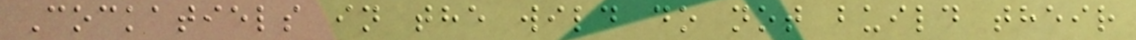Cockatiels in the wild do not build their
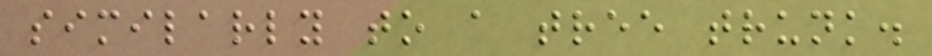similarly to a tree trunk.
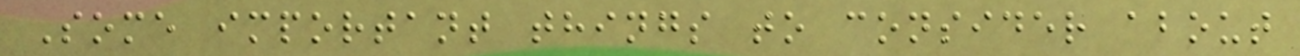Some important things to consider about
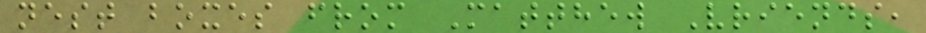nest boxes from Matthew Vriends,
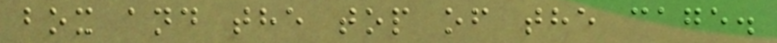box and the top of the cage.
